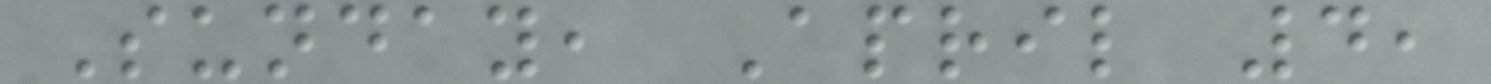Sunday, April 4,
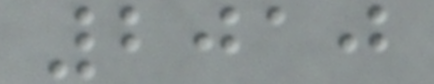2010
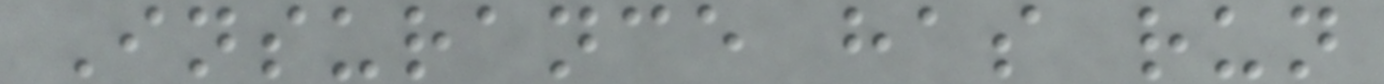Insurance has run
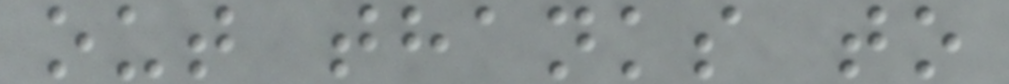out thanks to
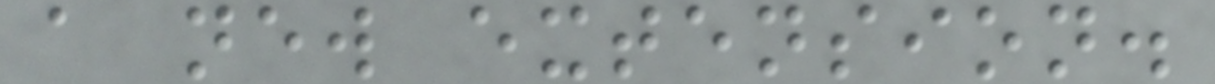a new extension.
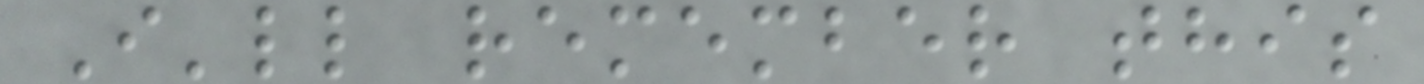I'll remember this
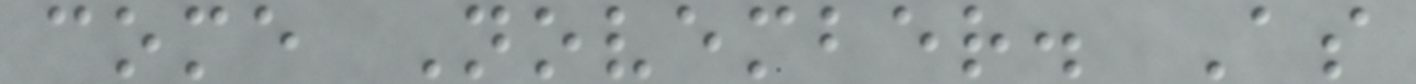come November. As
